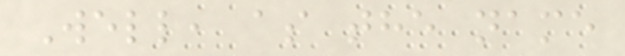Well, as the name
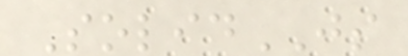SolidJS
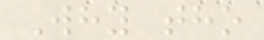Why tho
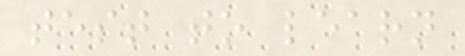test to learn
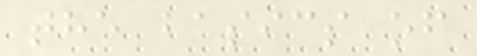the basics of
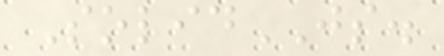SolidJS.
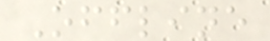Offline
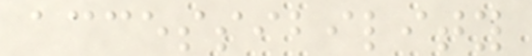accessibility
